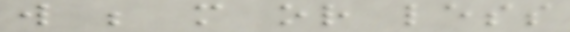will be more or less
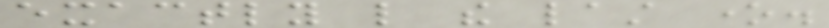exactly like the last one.
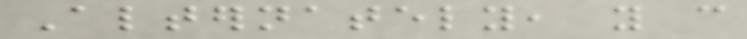Alternately, you can
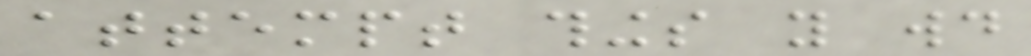attempt things you would
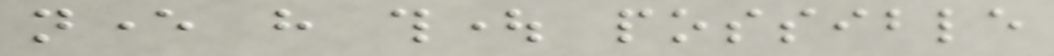never have thought possible
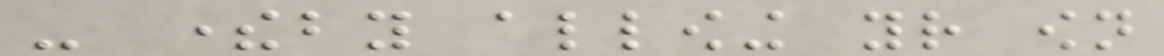- thereby allowing your own
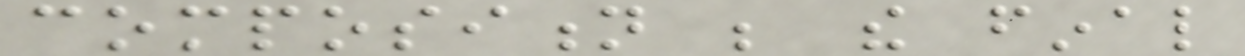composition be the final
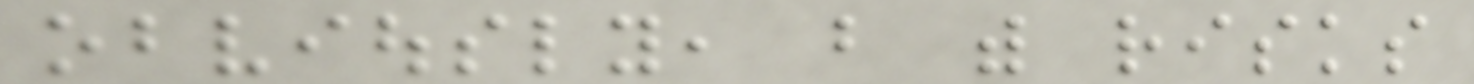obviously, but with risks
